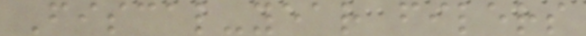Fiscal-year filers
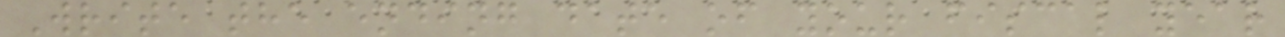Write the ending date of your fiscal year
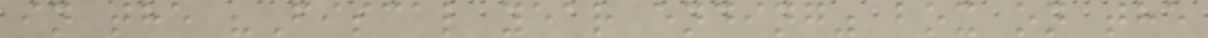in the "Fiscal year ending" box on the
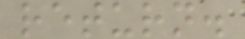return.
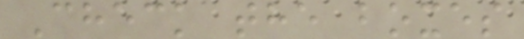Check the boxes
